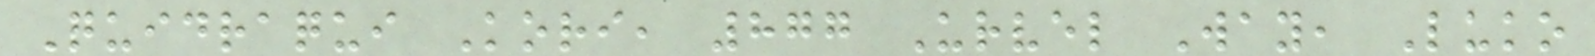Quidraqui Kori, 877 Urvel Way, Luko
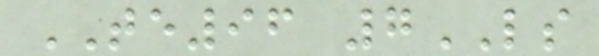TE96 7LS
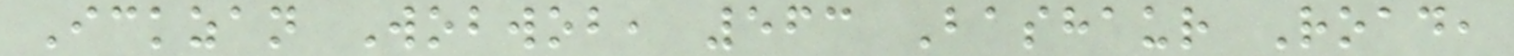Ickzan Wobwob, 563 Bashaur Road,
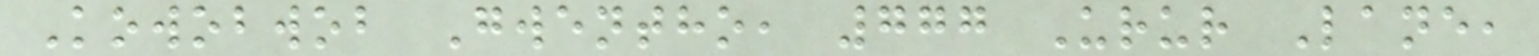Kowobwob Gwentho, 777 Urur Lane,
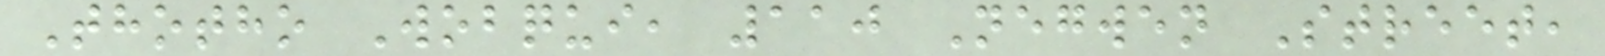Thotho Wobqui, 110 Negwen Street,
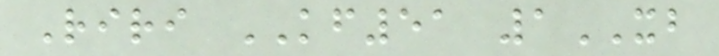Riri KF51 1XB
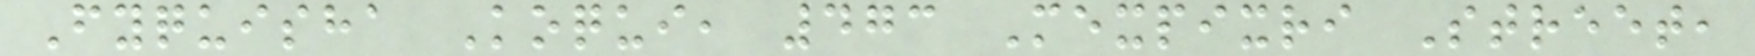Fyquisha Koqui, 473 Mexpixri Street,
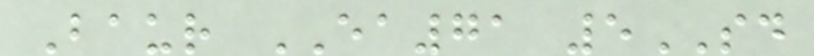Baur EA71 5SD
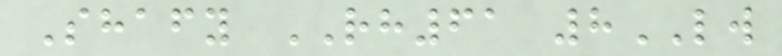Shafy RH61 8LW
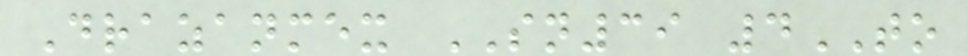Drazanmex SN39 4TO
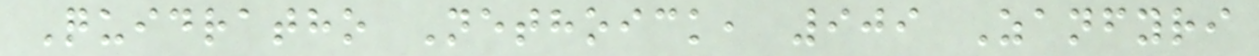Quidratho Nethoick, 909 Zanfyri
